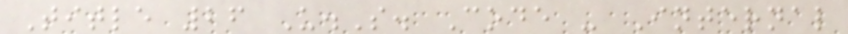Title 26 U.S. Code - Internal
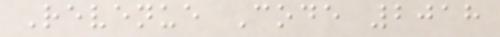Revenue Code 2018
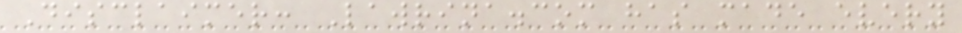Disclaimer: Lawrina.com has made every
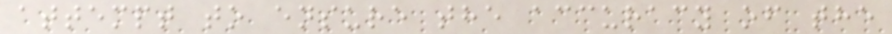attempt to ensure the accuracy of the
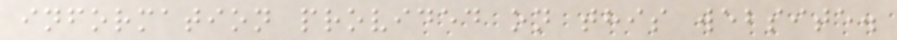information provided on this website.
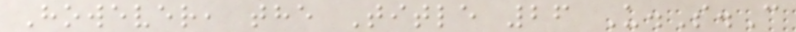However, the Title 26 U.S.C
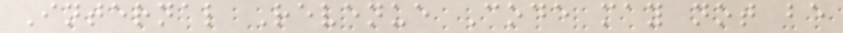Internal Revenue Code may not be
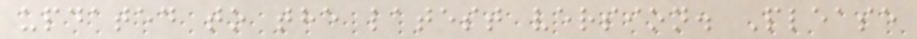updated to the latest version. Please
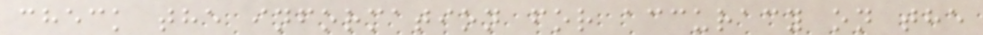check the information for accuracy on the
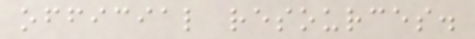official resources.
